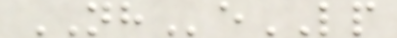NHeLP
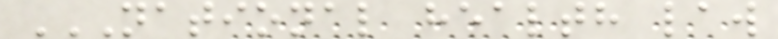NATIONAL HEALTH LAW
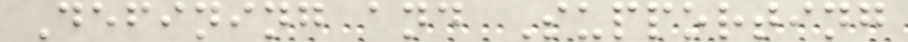Defining and Supporting
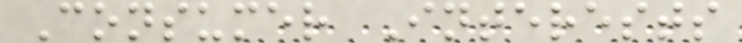Consumer Interests
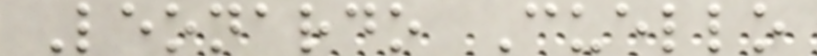Leonardo Cuello
